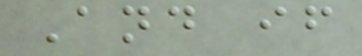And if
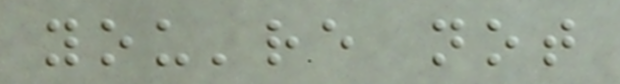you're not
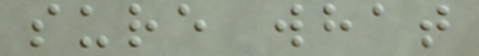sure what
